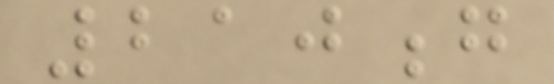210g
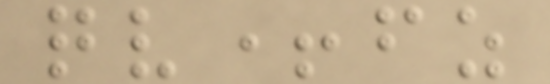qv+fz
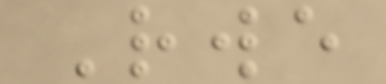Rwe
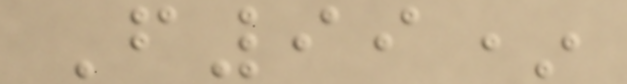F99*
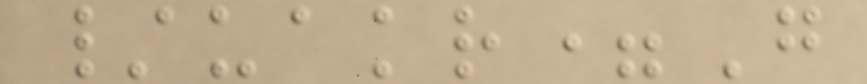/uakr=G
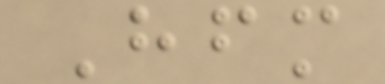Hfm
